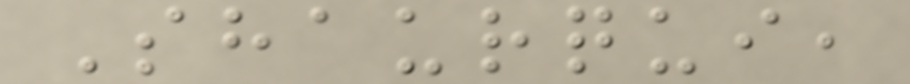Shaurqui,
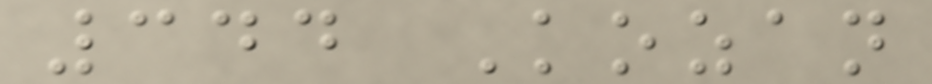344 Kozan
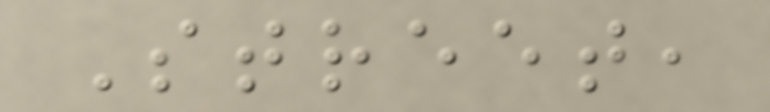Street,
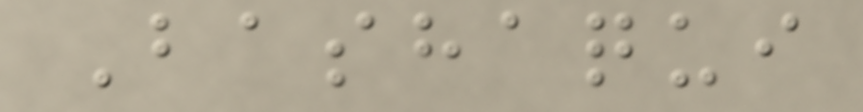Bashaqui
